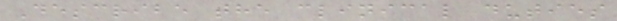Describe the clinical duties
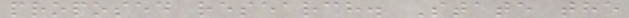proposed research. State the
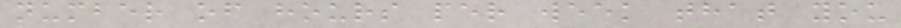number of hours per week that you
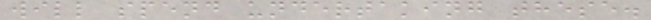will spend undertaking these.
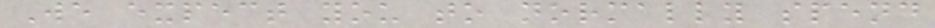We expect you to normally spend
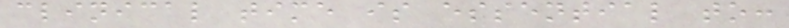clinical time is essential to:
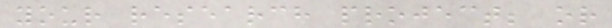your research project; or
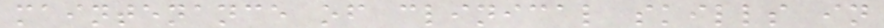maintenance of clinical skills in
